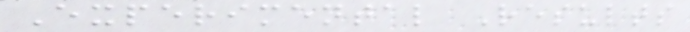Experimental Results
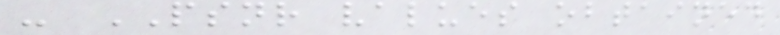- PSNR values obtained
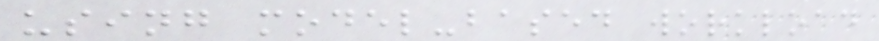using model-based workload
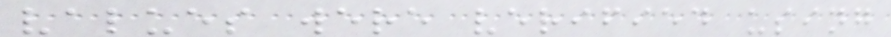values were verified using
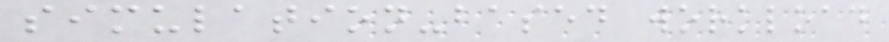simulation-based workload
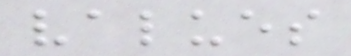values
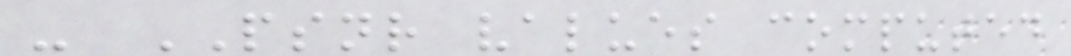- PSNR values computed
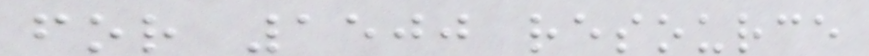for 1500 resource
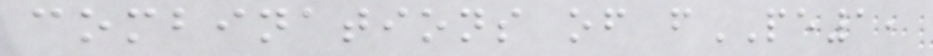combinations of fPE1,
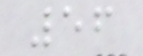56
